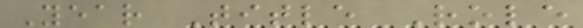Year Title Role
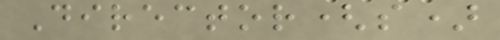Director(s)
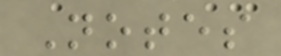Notes
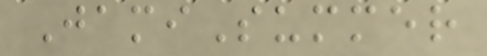JamiSummer
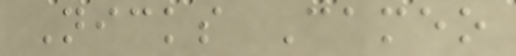Nicks Cameo
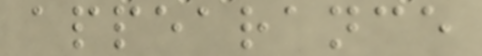appearance
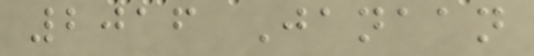2016 Janaan
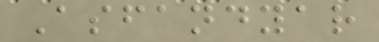Asfandyar
